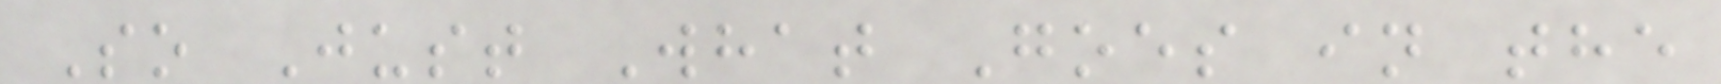So Just What Goes in the
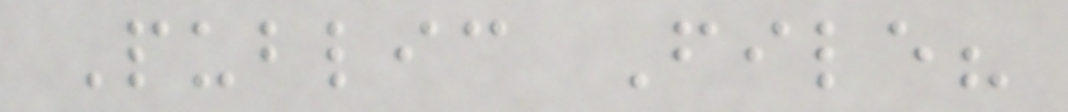Public File?
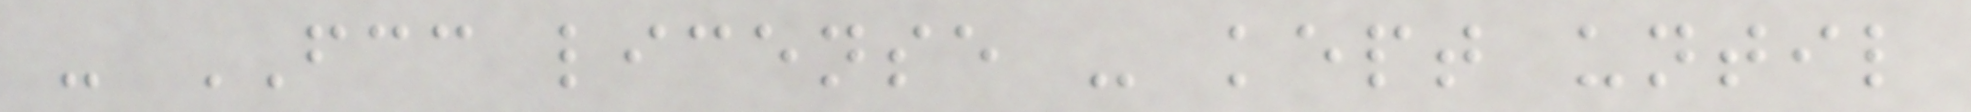- FCC license - kept until
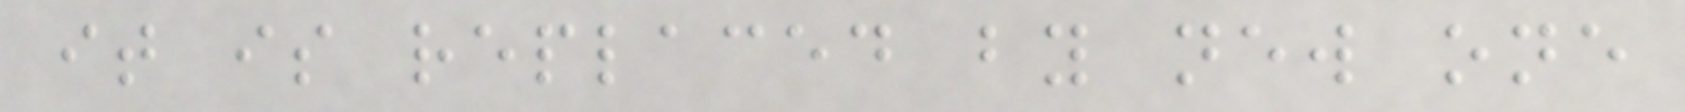it is replaced by new one
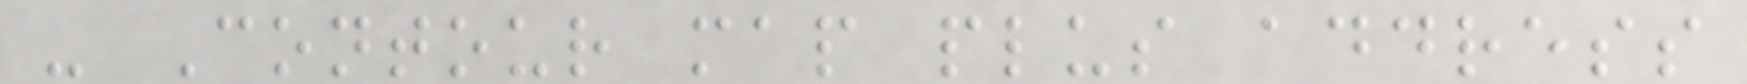- Contour map plus address
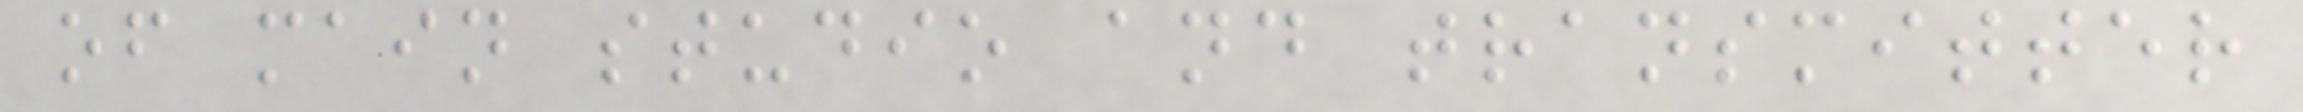of main studio and transmitter
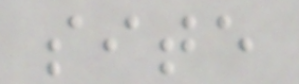site
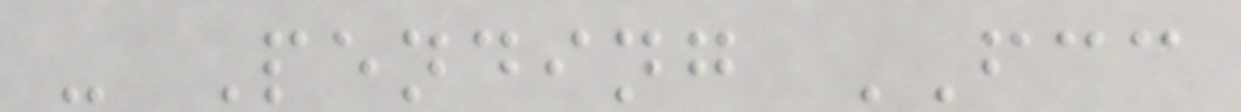- Pending FCC
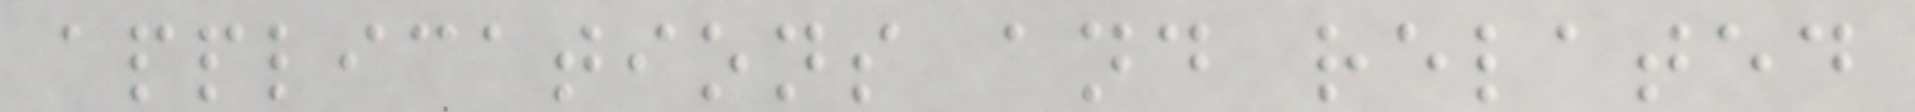applications and related
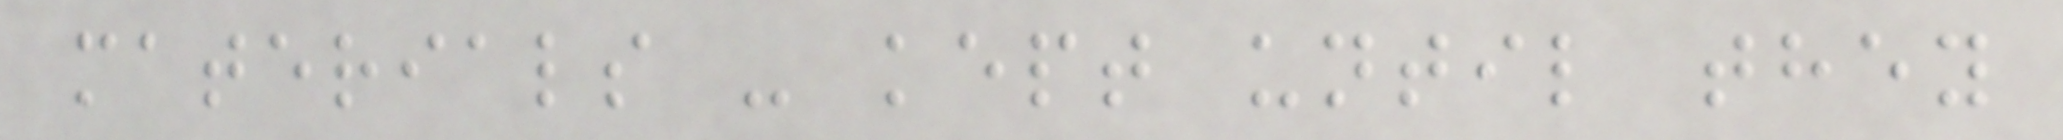materials - kept until they
